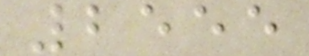2555
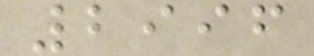2996
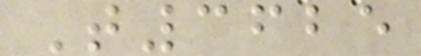T3625
